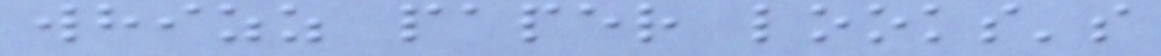whizz paper looks's
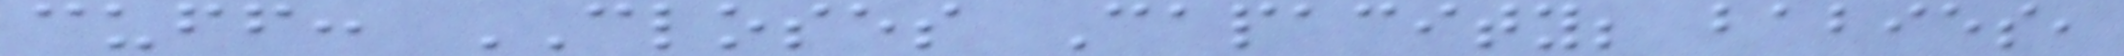cuff: CLOSES Capacity; babies,
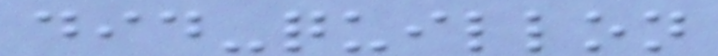did-quillon
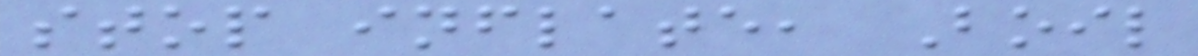stop inflate, Boil
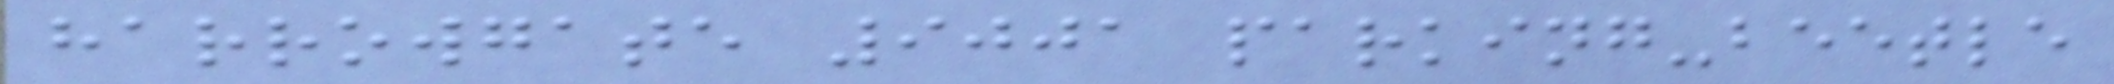harrowgate 9001 parking-beetle
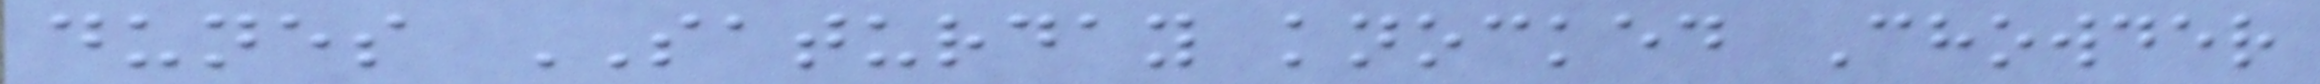dunes SATURDAY knocked Chowder
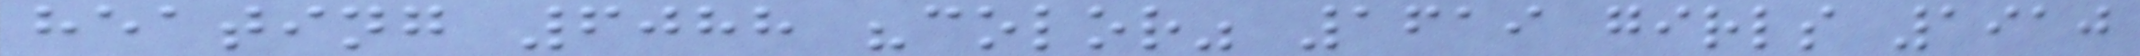heating 6088 "color" 1619 girls 1910
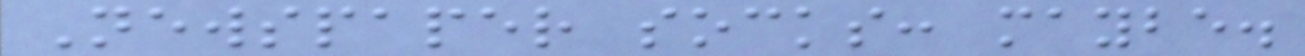Newspaper socks: maybe.
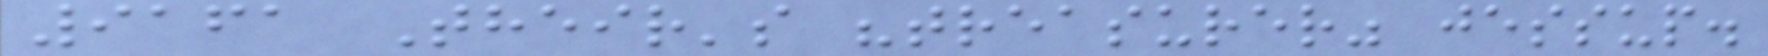9161 Their's "treasurer" jessup.
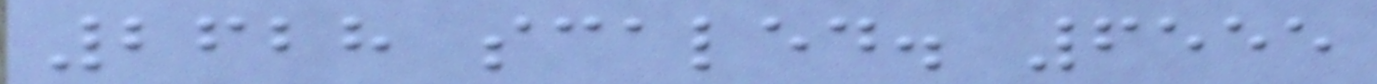2628 scaled. 6555
